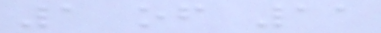1 of 11
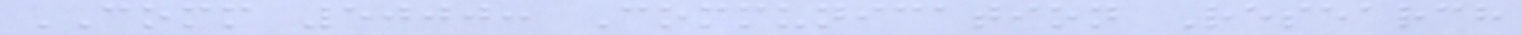COMM 5000: Communication Research
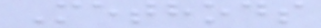Methods
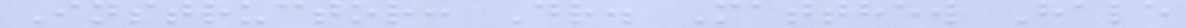Instructor: Dr. Matthew Hale
